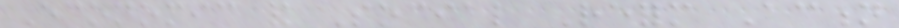Economic and Social Reform Action
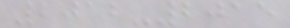2012-2015
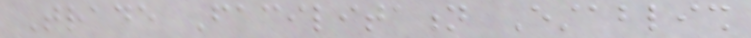Trade Facilitation Establish
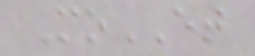MoET
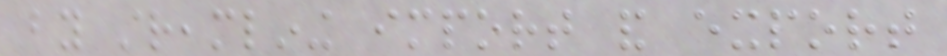by streamlining import and export
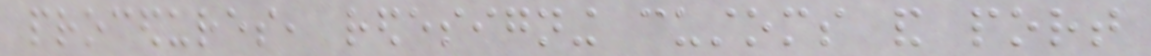procedures, redesigning customs and port
